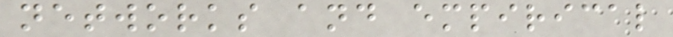networks and empirical
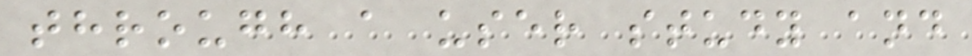through a user study and
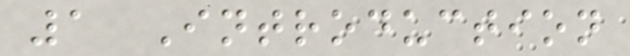1 Introduction
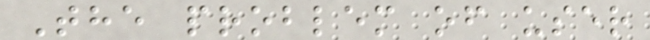The problem of user
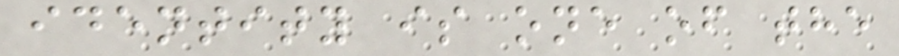identity is one of the
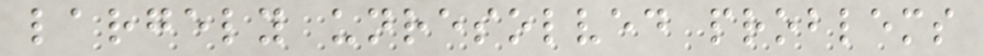largely unresolved problems
